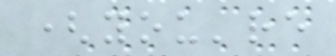(you're
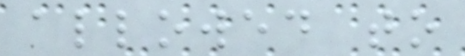allowed to
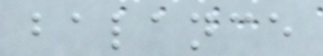balance
